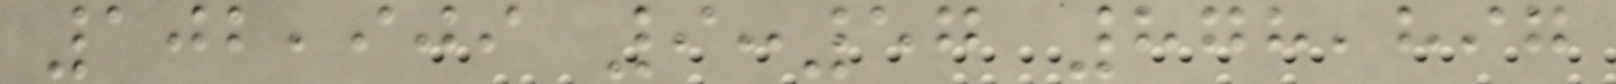102,909 9:57 878,897
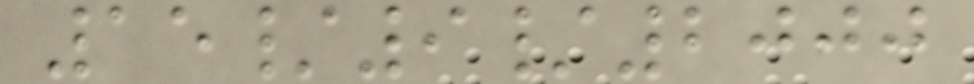15/9/2000
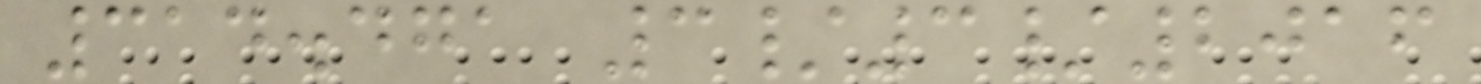314.471 3/3/2016
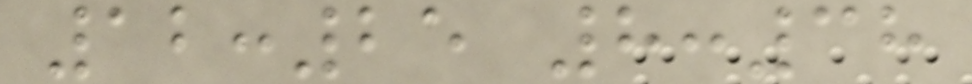12:25 8:38
